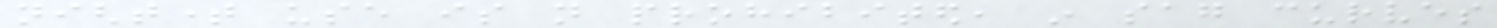nighttime use is not prohibited, in sag curves
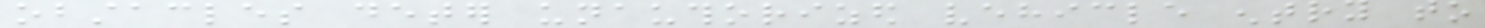obstacles deter unauthorized vehicle entry to
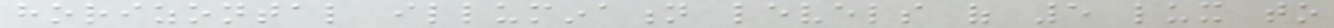horizontal illumination levels of 5 lux to
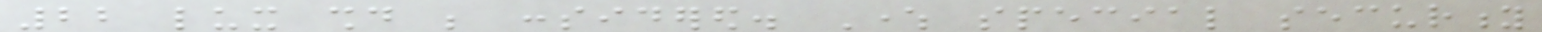22 lux should be considered. Where special security
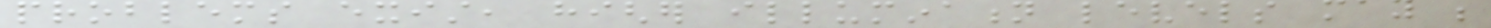problems exist, higher illumination levels may be
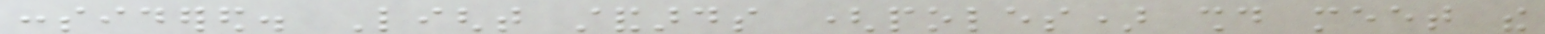considered. Light standards (poles) should meet the
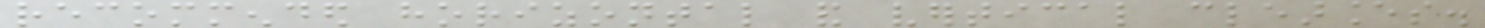recommended horizontal and vertical clearances.
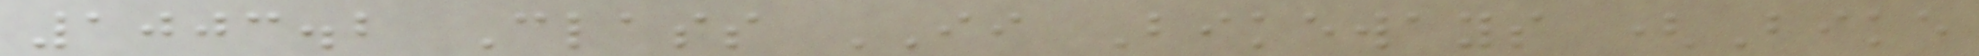1003.2 Class II Bikeways (Bike
